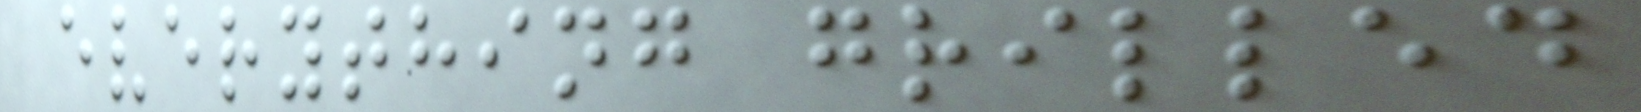everything grilled
